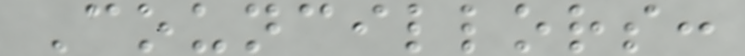Councillors:
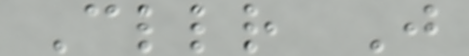Cllr J
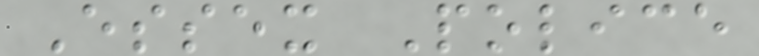Essex Police
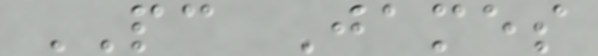PC James
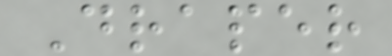Draper
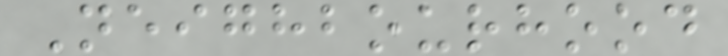Neighbourhood
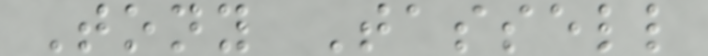Tony Tassell
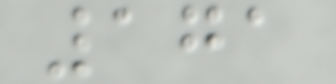171
